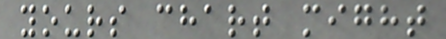yours chart might
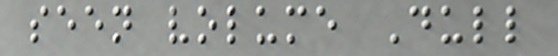seen volume Dull
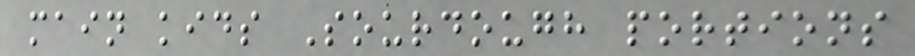main kids Sourdough portions
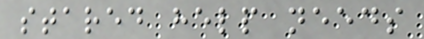stared help needs
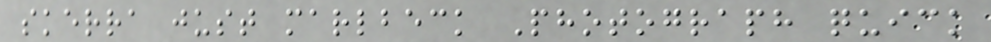skerra just marlbeck Photograph quick
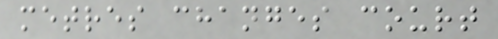metres changes court
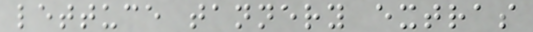lettuce tannery extras
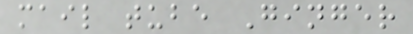mail tube Ginger
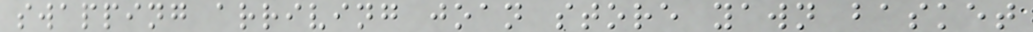swapping arriving joan store yawn basket
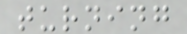turning
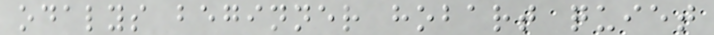odalys beginner hobart quiet
